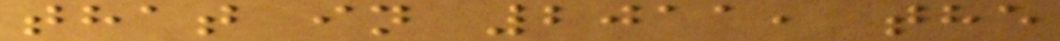that in 2011, the
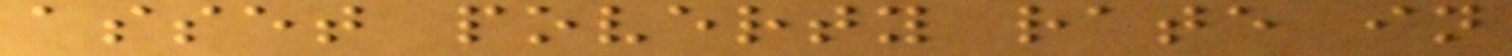asset poverty rate in
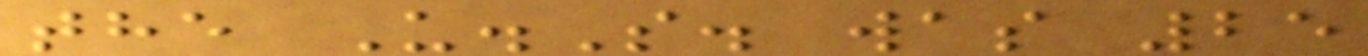the U.S. was 25
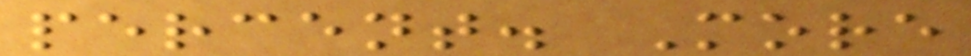percent. More
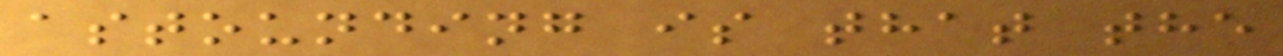astounding is that the
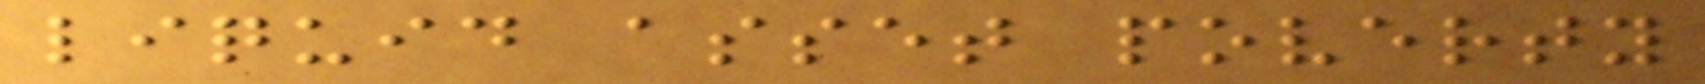liquid asset poverty
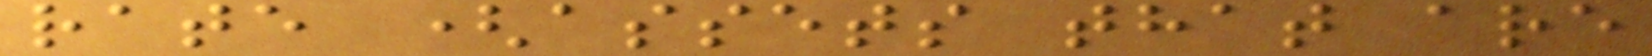rate (assets that are
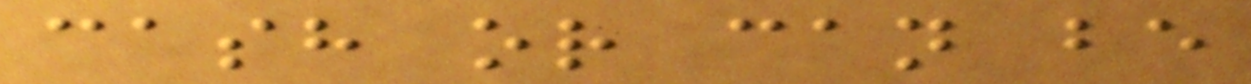cash or can be
